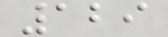129
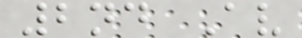2nd Av
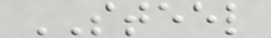STEEL
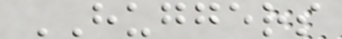HUGGERS
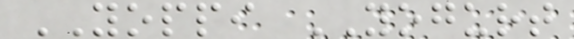YOPPI YOGURT
